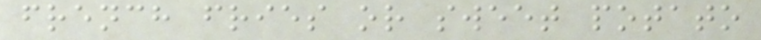french fries or sweet potato
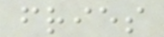fries
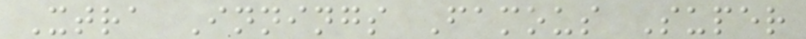Xtra Innings Famous Super
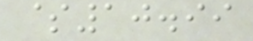$10.99
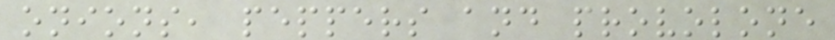onions, peppers and provolone
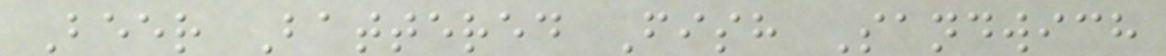Beer Battered Fish Sandwich
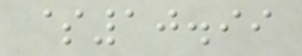$10.99
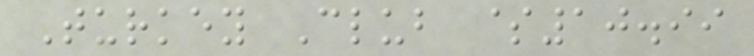Turkey Club $10.99
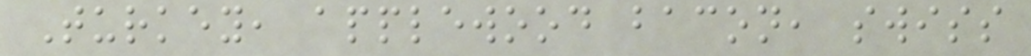Turkey, applewood bacon, swiss
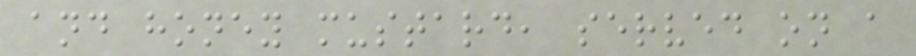and honey mustard, served on a
